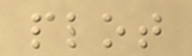plot
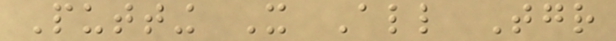Putting It All Together
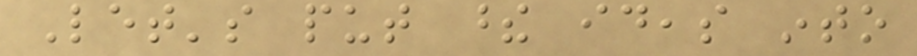Let's put these ideas into
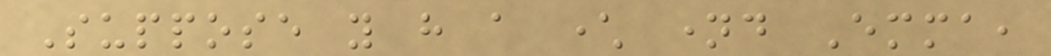Suppose you have a character named Emma,
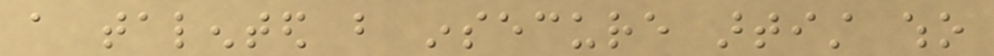a talented but insecure artist who
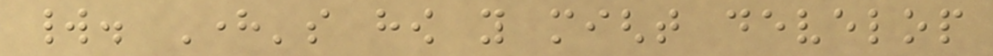world. Here's how you might develop
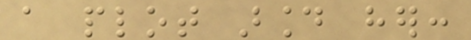a plot around her:
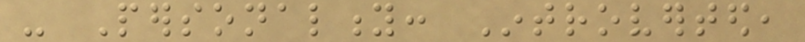- Personality: Introverted,
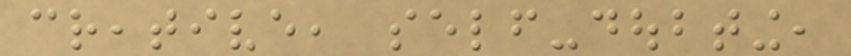creative, self-doubting,
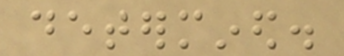determined.
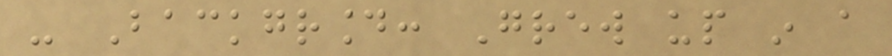- Background: Grew up in a
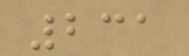231
